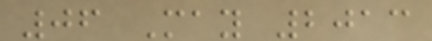06 May 2013
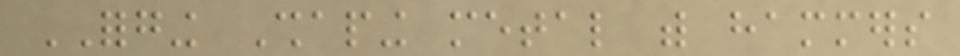FORGING Shaping metal with hammers
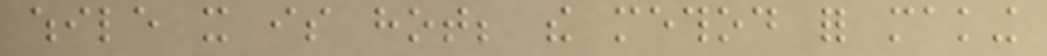while it is hot; the method for making
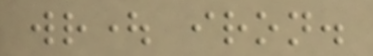wrought iron.
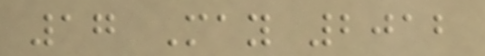17 May 2012
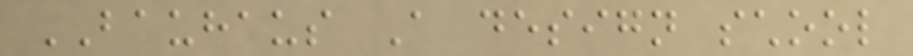BAUHAUS A design school
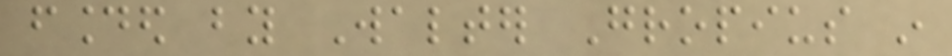founded by Walter Gropius in
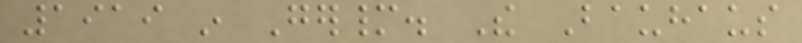1919 in Germany. The Bauhaus
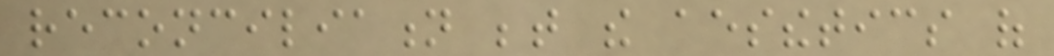reconciliation between the aesthetics of
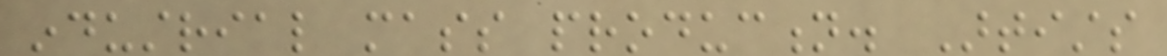industrial mass production. Artists
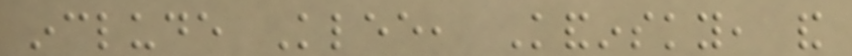include Klee, Kandinsky, and
